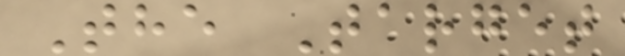The Target
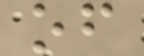of
